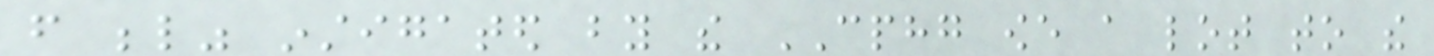from below" instigated by the CPHG owe a lot to the
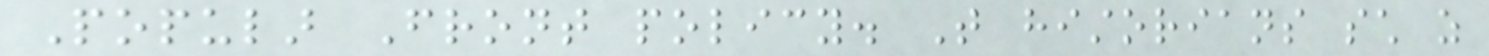Popular Front policy. That historians such as
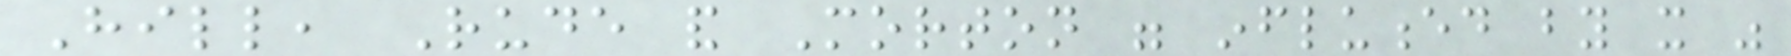Hill, Rude and Morton were influenced by it was
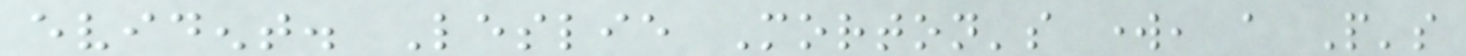evident. Leslie Morton's work, a People's
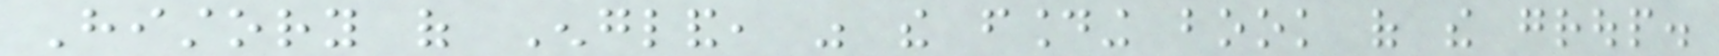History of England, was the founding book of the group.
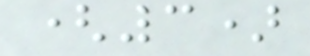(3)
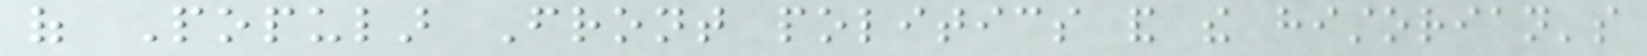of Popular Front politics and the historian's
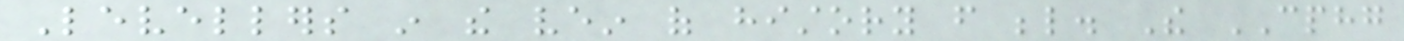Levellers in the vein of history from below. The CPHG
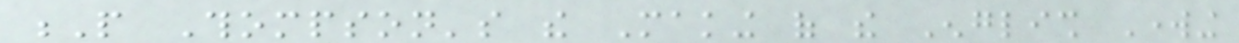P Thompson's the Making of the English Working
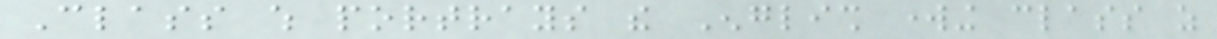Class which portrays the English working class as
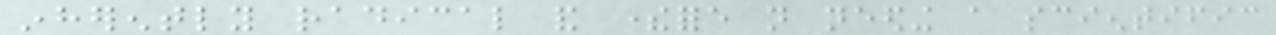inherently radical and therefore not needing a scientific
